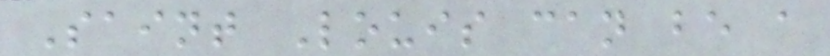Saint Louis can be a
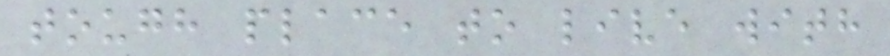tough place to live with
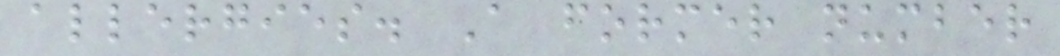allergies. A former number
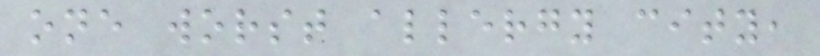one worst allergy city,
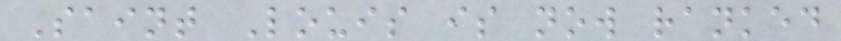Saint Louis is now ranked
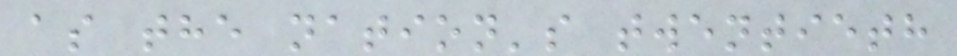as the nation's twentieth
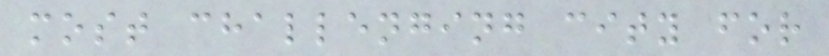most challenging city for
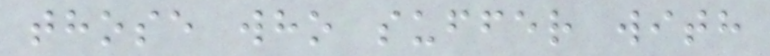those who suffer with
